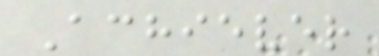Achiever
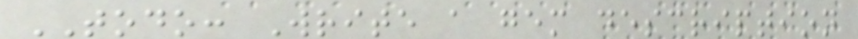TODO: Write a gem description
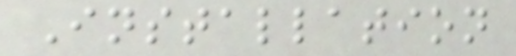Installation
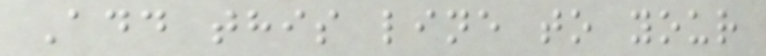Add this line to your
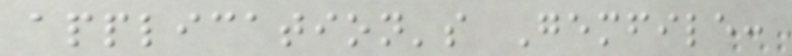application's Gemfile:
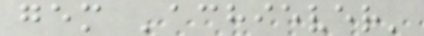gem 'achiever'
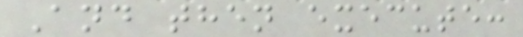And then execute:
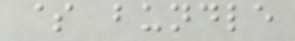$ bundle
